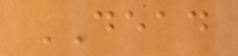DEAD
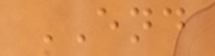END
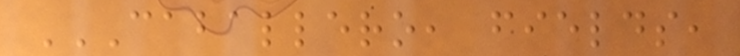CABALLERO, FIELDS,
